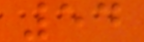54
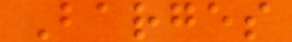Barges
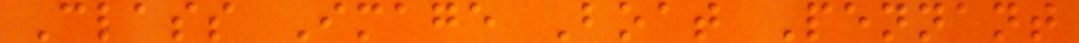Class Image Boat Pennant
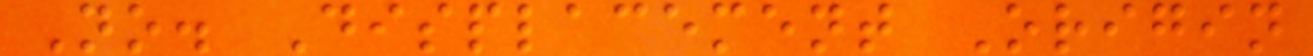No. Displacement Origin
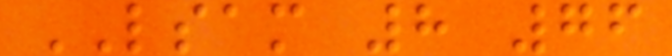LSAM 8 76
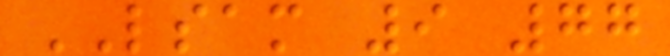LSAM 9 77
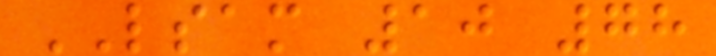LSAM 10 78
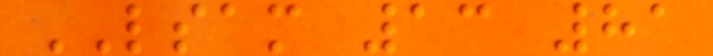LSAM 13 81
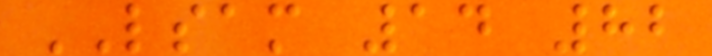LSAM 14 82
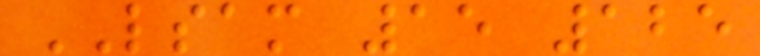LSAM 15 125
